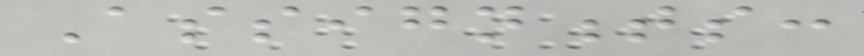Assignments:
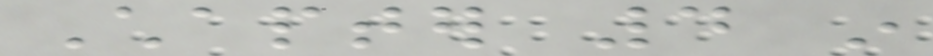Chapter 4 in
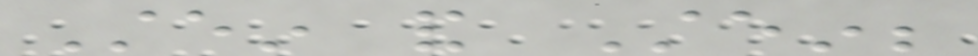Stein and Stein;
